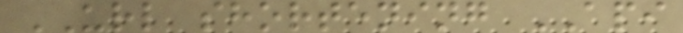URL shortening API
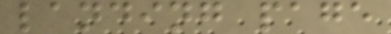landing page
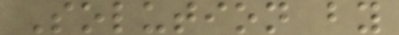Solution by
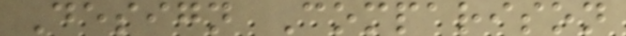Design Comparison
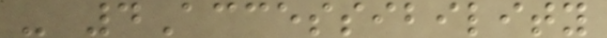- 4Accessibility
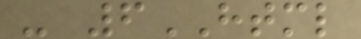- 6HTML
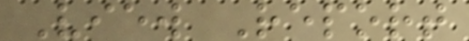View Report
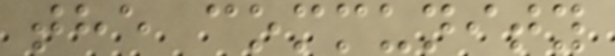the community
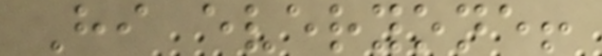Hi everyone!
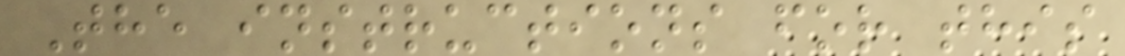The instructions for this
